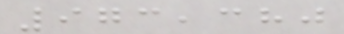973,380
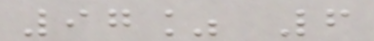97% 6
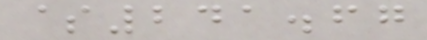$241.67
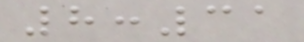8:31
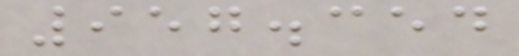957.354
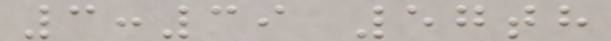3:39 57th
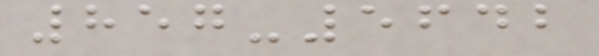857-5642
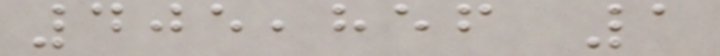405,856 1
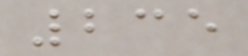235
